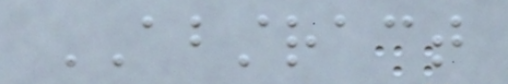ABSTRACT
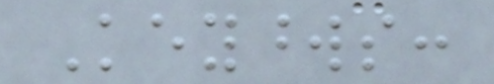Keywords:
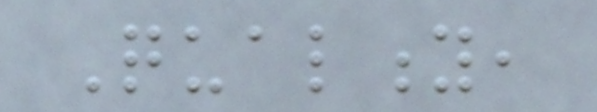Quality,
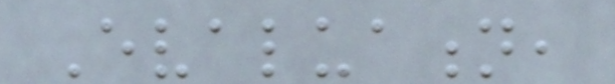Evaluation,
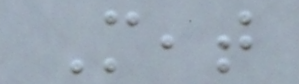Meat
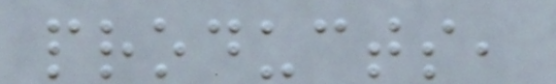products,
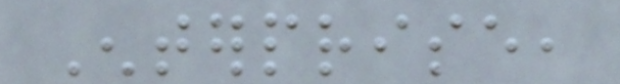Enterprise,
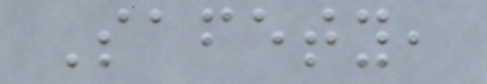Safety,
